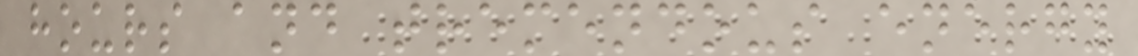hours and tremendous energy
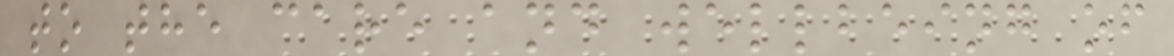to the care and wellbeing of
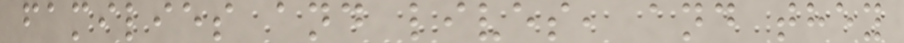families and lives, and they
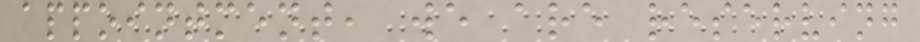appointment, we are reserving
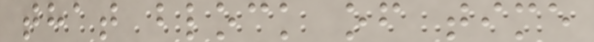that block of time
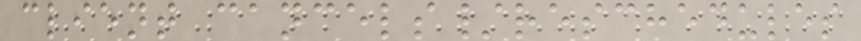client cancels/reschedules
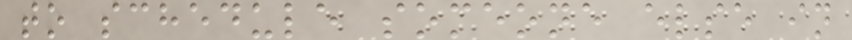to schedule someone else in
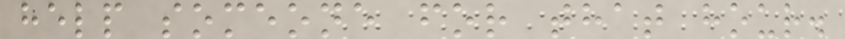help someone for that hour.
